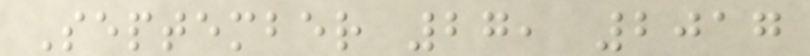September 27, 2017
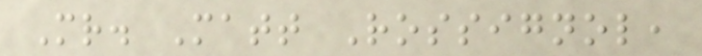Mr. Matt Rossignol,
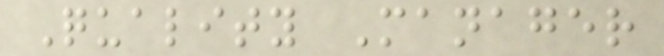Quality Manager
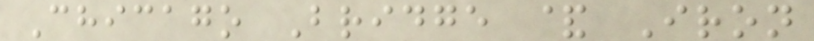Chicago Bridge & Iron
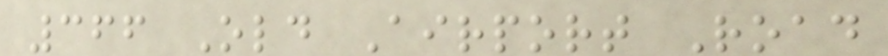366 Old Airport Road
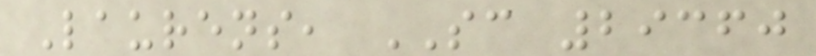Laurens, SC 29360
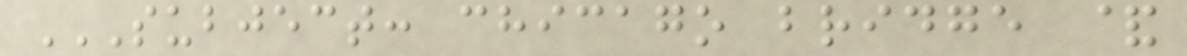SUBJECT: CHICAGO BRIDGE &
